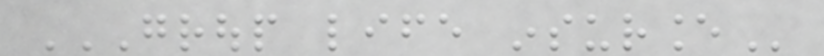GROUP LIFE INSURANCE
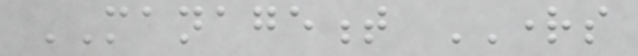MANAGEMENT RIGHTS
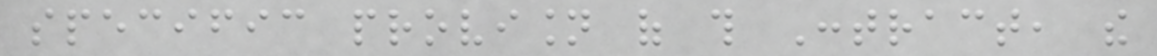specific provision of this Contract, the
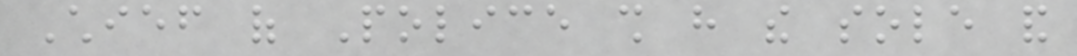Chief of Police shall have the sole and
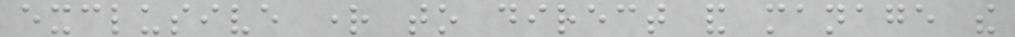exclusive right to direct and manage the
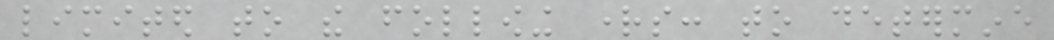limited to the following rights: to determine
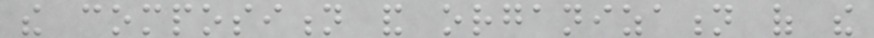the composition and organization of the
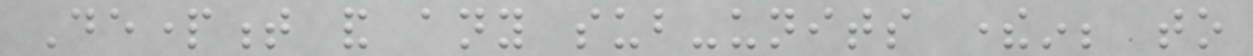Department and any sub-units therein; to
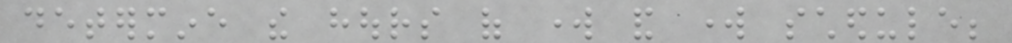determine the hours of work and work schedule;
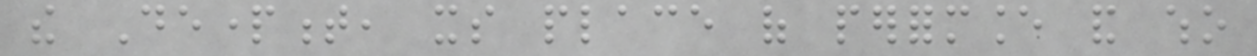the Department, its place of performance and who
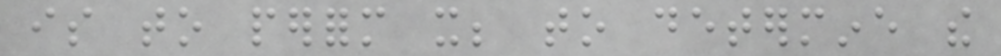is to perform it; to determine the
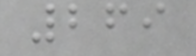269
